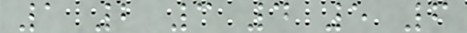1 2 3 4 5 6
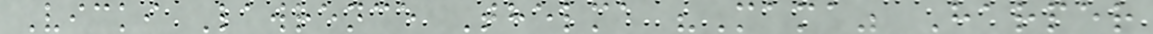Vicki Lawrence Thelma "Mama" Harper
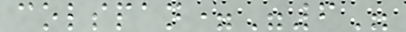colspan="6"
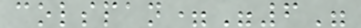colspan="6"
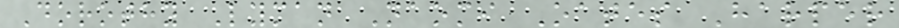Dorothy Lyman Naomi Oates Harper
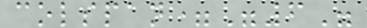colspan="6"
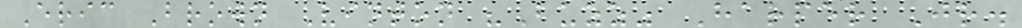Eric Brown Vinton "Buzz" Harper Jr.
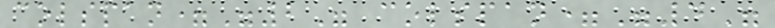colspan="2" colspan="4"
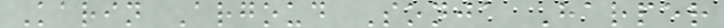Karin Argoud Sonja Harper
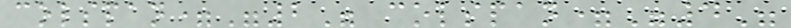colspan="2" colspan="4"
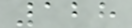128
